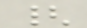{
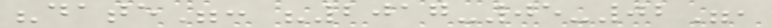"date": "2017-05-02",
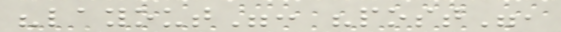"layout": "post",
